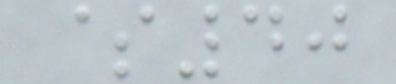$40
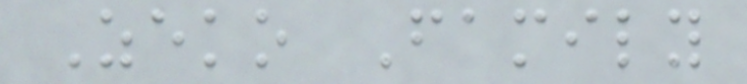Zeko Family
